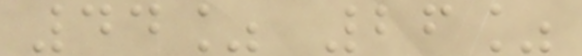44% 26%
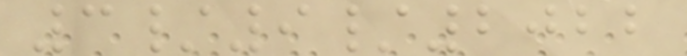3/9/2022
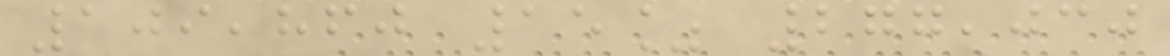109,860 15% 277,030
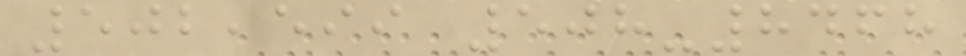502,599 508-8468
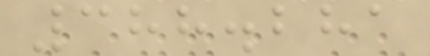388.281
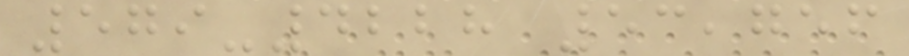579-4228 53,756
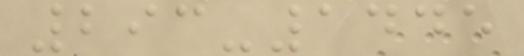293-1445
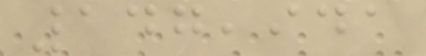147,941
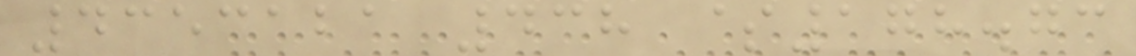4353121 438 $178.73
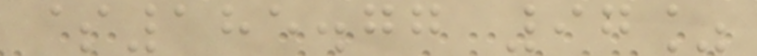$185.77 97%
